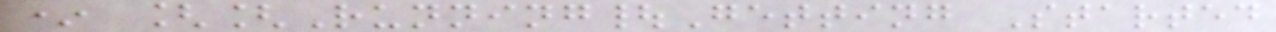* [[Running|Getting Started
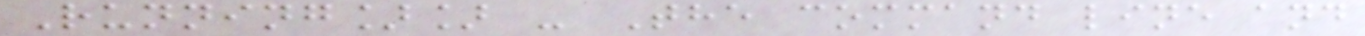Running]] - The command line and
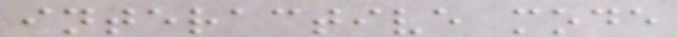interactive mode
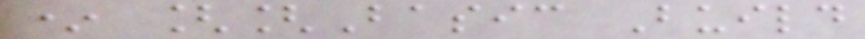* [[Basic Build
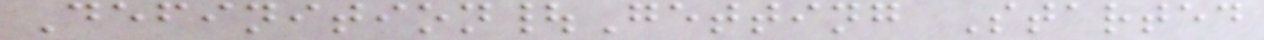Definition|Getting Started
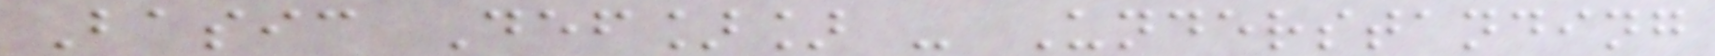Basic Def]] - Understanding
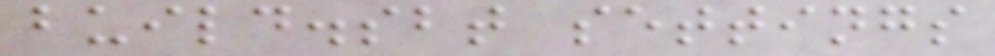build.sbt settings
